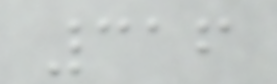316
